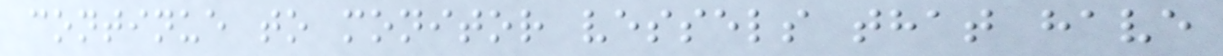continue to monitor vessels that have
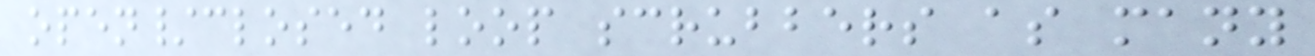open/closed loop scrubbers as many
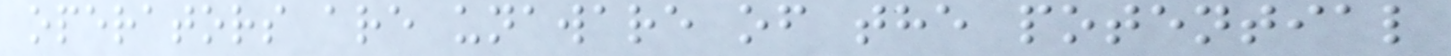operators are unaware of the potential
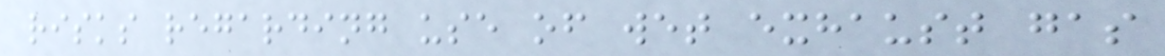risks regarding use of wet exhaust gas
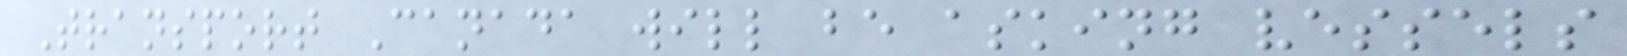Transport Canada will be asking vessels
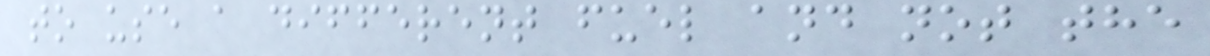to use a different fuel and not the
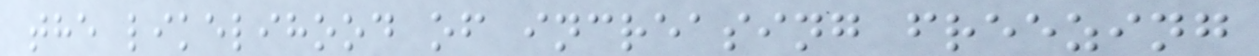the likelihood of increasing freezing
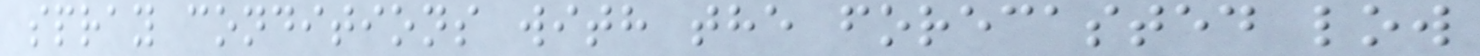spray conditions with the forecasted low
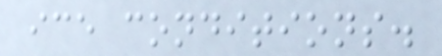ice conditions.
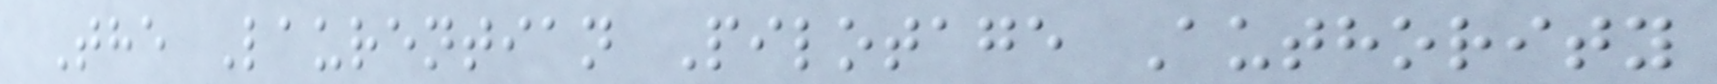The Laurentian Pilotage Authority
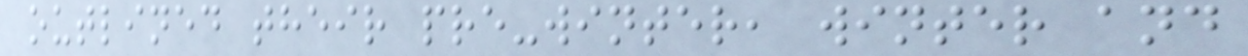outlined their pre-winter, winter and
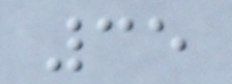35
